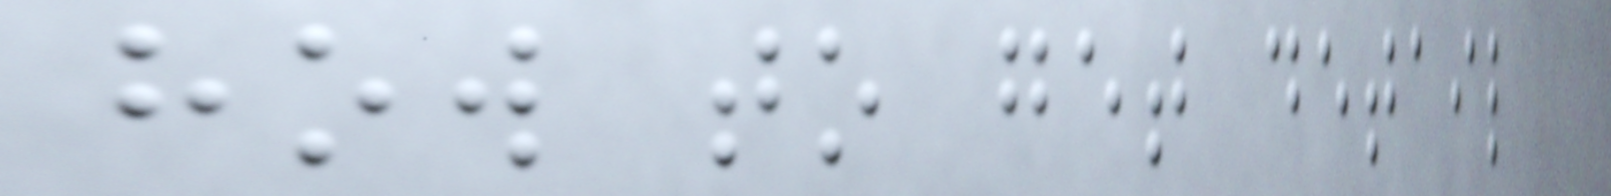how to get detail
